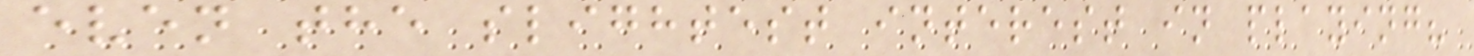even the slightest interest in playing?
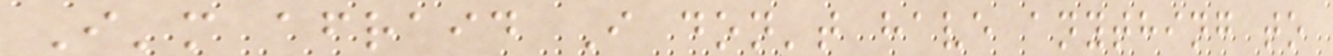I'm afraid I don't have anything to
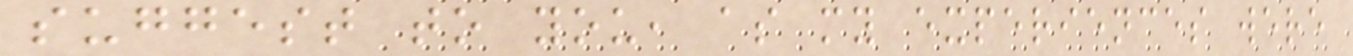suggest to you, as my experiences were
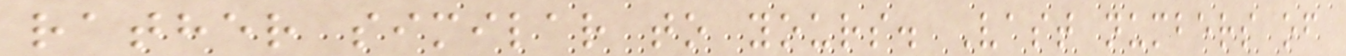rather similar to yours. Vast numbers of
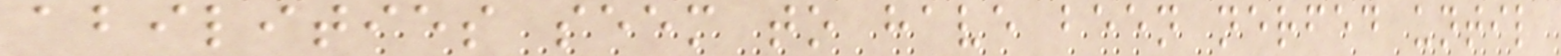abilities seem to have been nerfed until
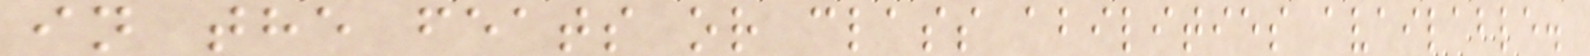in the feats or class abilities available.
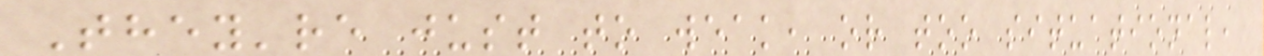They're just to weak, or too situational,
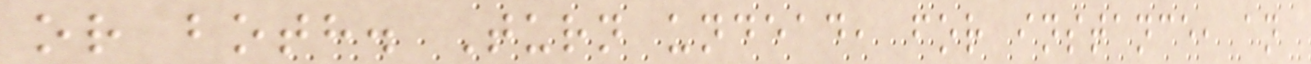or both. Turn undead, for instance, an
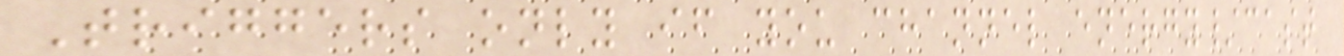Triggers only if you channel energy/cast
